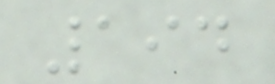194
